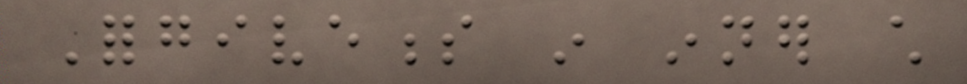Forgiveness in inner child
